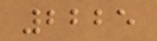2225
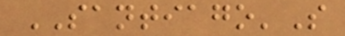SANTIAGO'S
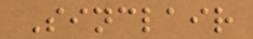Sinclair
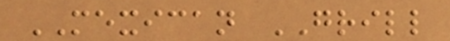MEXICAN GRILL
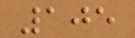105
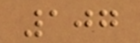107
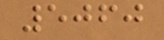5060
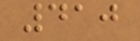410
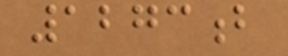1273b
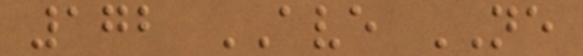172 AVE NE
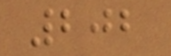202
